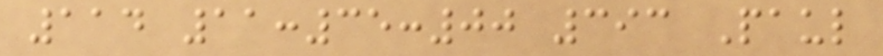114 11:35:00 393 Paul
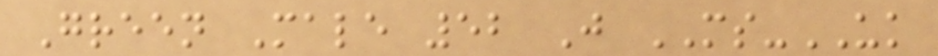Green Male 52 J MS-UK
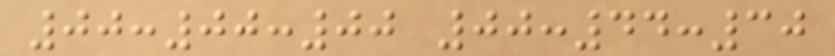00:00:00 00:44:30
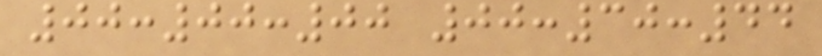00:00:00 00:30:44
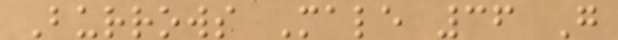Burrows Male 36 G
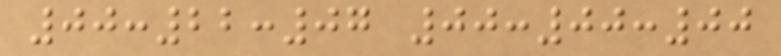00:22:07 00:00:00
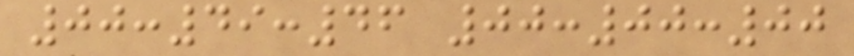00:49:46 00:00:00
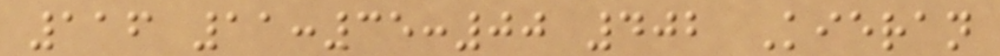116 11:35:00 402 Kieran
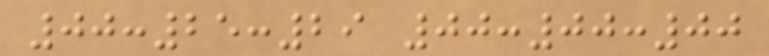00:25:29 00:00:00
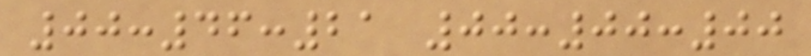00:46:21 00:00:00
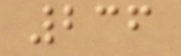236
